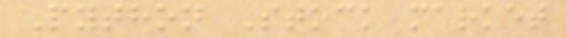Python Stock market
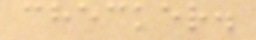checker.
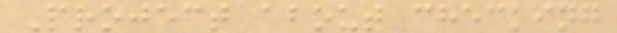Project about checking
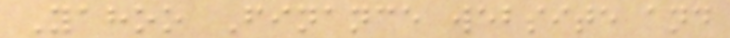Yahoo Finance website and
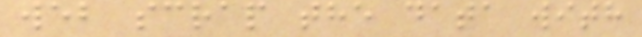web scrap the data with
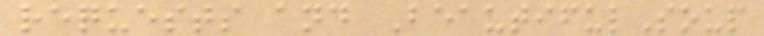requests and BeautifulSoup
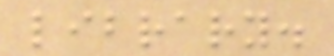library.
